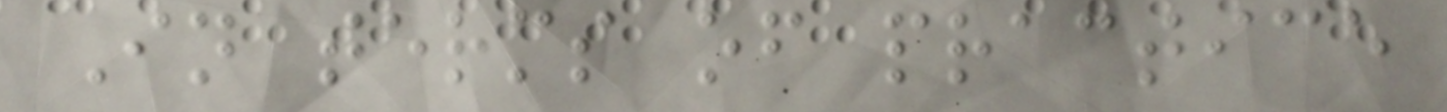In terms of practice
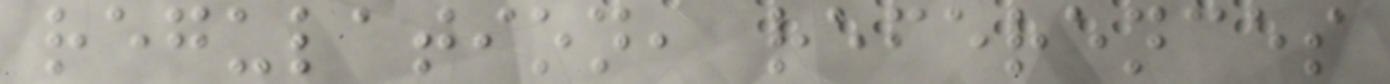regulation, references
